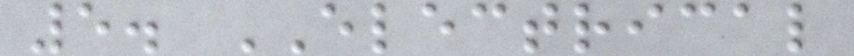5. ELECTRICAL
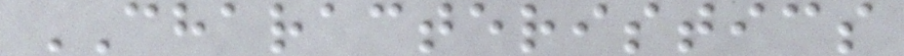CHARACTERISTICS
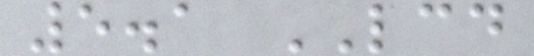5.1 LCD
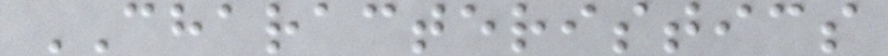CHARACTERISTICS
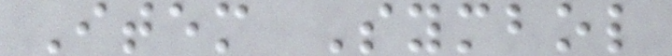Item Symbol
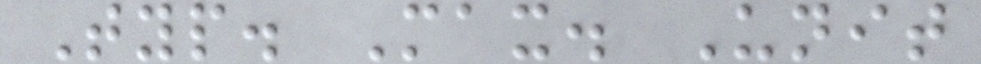Typ. Max. Unit
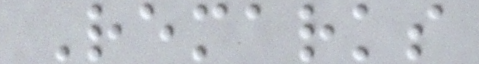Remarks
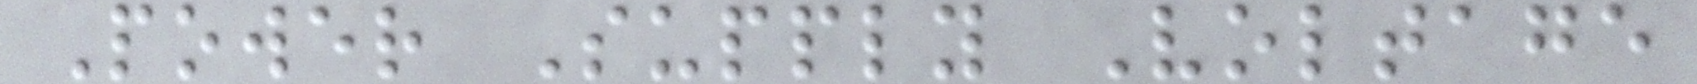Power Supply Voltage
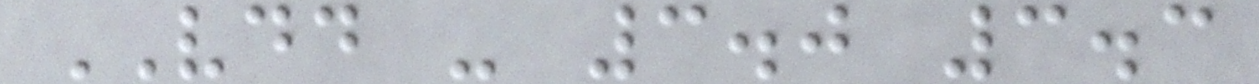VDD - 3.0 3.3
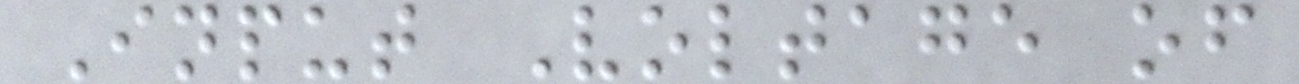Input Voltage of
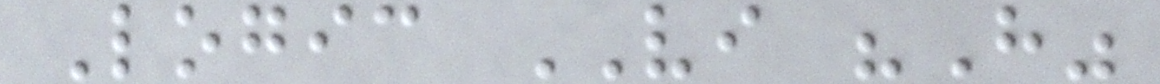Logic VI "H"
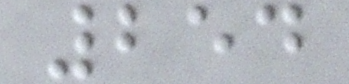254
